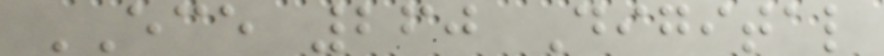ECE 260 Digital
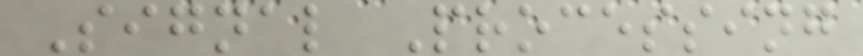Signal Processing
